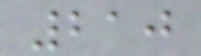210
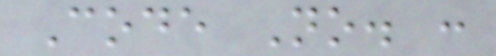Code No. :
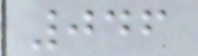046
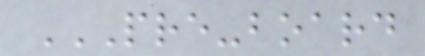PRE-BOARD
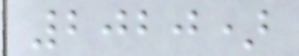2020)
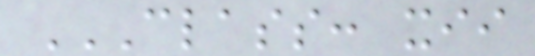CLASS: XII
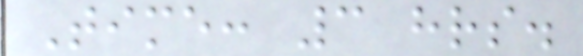Time: 3 hrs.
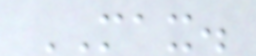MAX.
